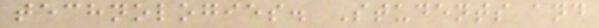technologies. Students and
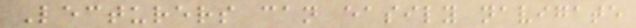Lecturers can easily navigate
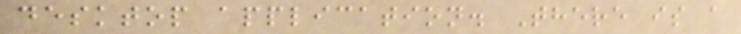desktop application. There is a
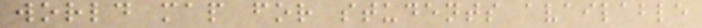world map for students available
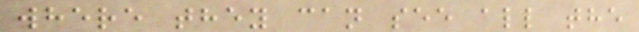where they can see all the
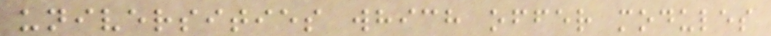universities which offer modules
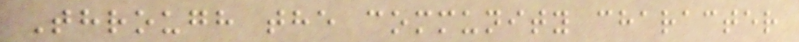Through the community character
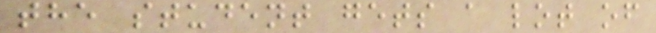the student gets a lot of
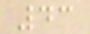43
